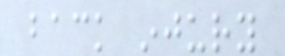back injury
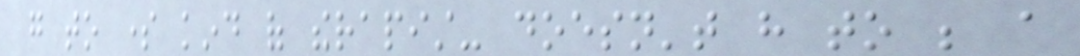go to some kind of therapist- doesn't have to be a
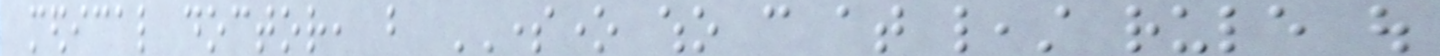medical doctor, but SOMEONE who can at least rule out
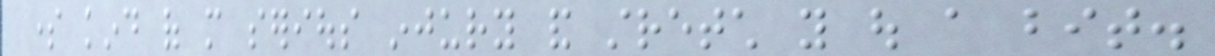some kind of more serious injury and stretch you out a bit.
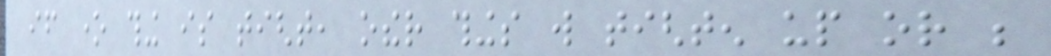if one thing is tight, other things will tighten up or be
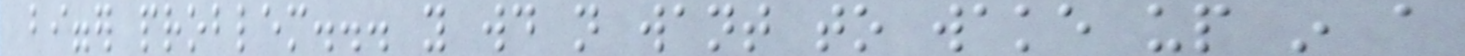bigger problem... you would not want to wake up in a
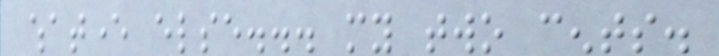whatever else... my two cents.
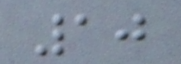10
